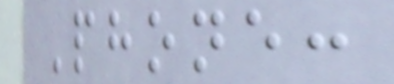Phone:
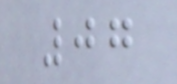07
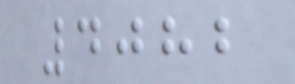4082
